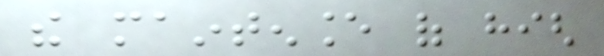the maintenance of high
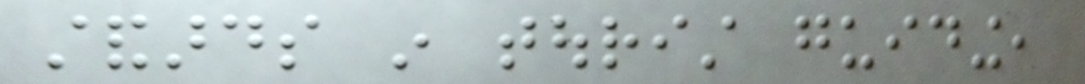standards in tourist guiding,
